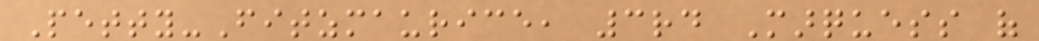Petty-Fitzmaurice, 3rd Marquess of
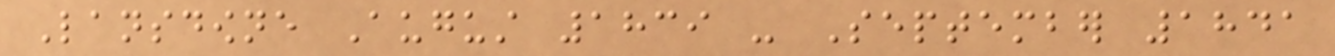Lansdowne August 1839 - September 1841
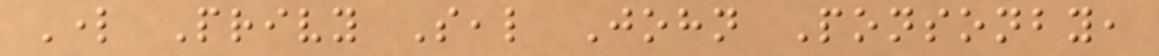Lord Privy Seal John Ponsonby,
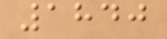1840
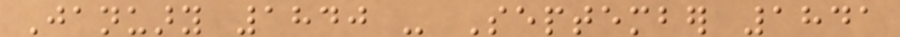January 1840 - September 1841
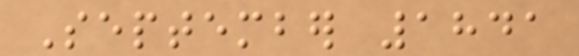September 1841
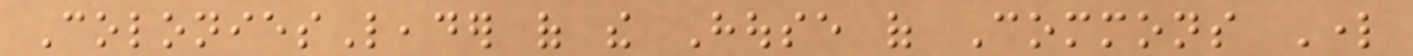ColoniesLeader of the House of Commons Lord
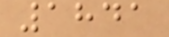1841
